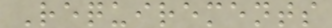Requirements
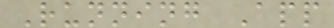Running App
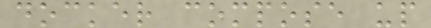docker compose up
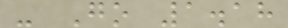- Go 1.18
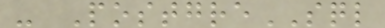- PostgreSQL
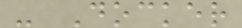- Docker
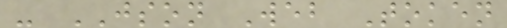- JSON Web Token
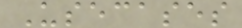Usecases
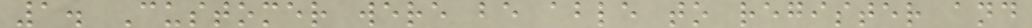1. Customer were be able to register and
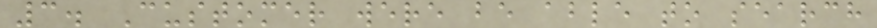3. Customer were be able to search
